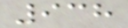938
